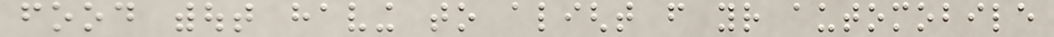food without having to alight from your automobile
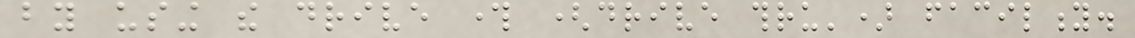by using the drive through (drive thru') facility.
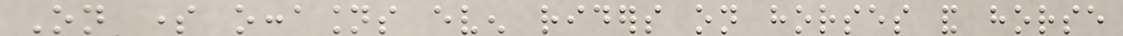On some occasions even riders on horses and horse
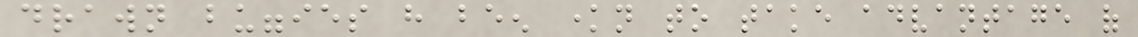drawn buggies have been known to take advantage of
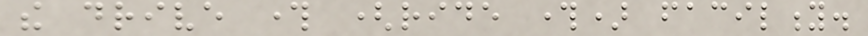the drive through (ride through) facility.
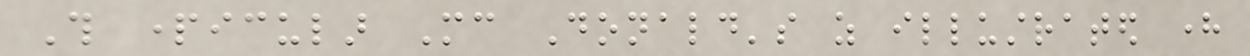This particular Mc Donald's as illustrated here
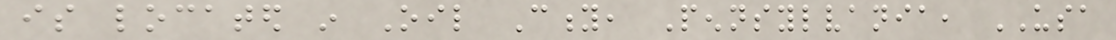is located in Oil City, Pennsylvania, USA
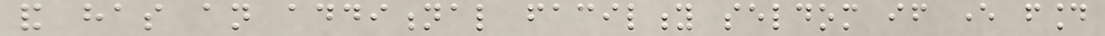and has an additional facility seldom if ever found
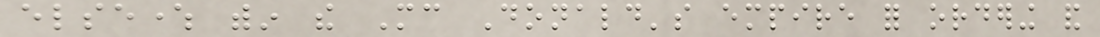elsewhere within the Mc Donald's empire for ordering and
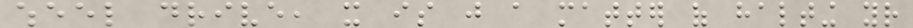wheel drive, it is just a matter of halting your
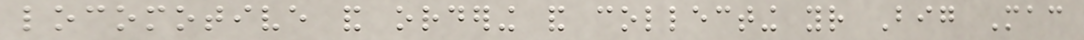locomotive and ordering and collecting your Big Mac
